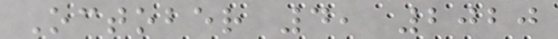October 4, 2020
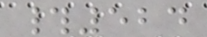#524
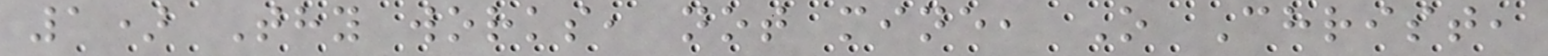1) Thy works, not mine, O Christ,
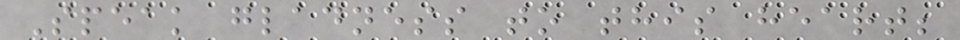Speak gladness to this heart;
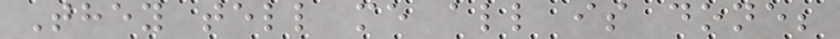They tell me all is done;
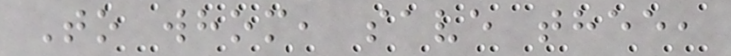To whom, save thee,
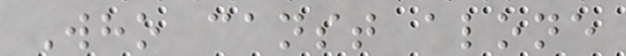Who canst alone
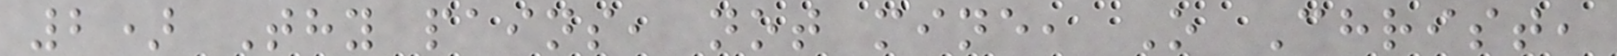2) Thy pains, not mine, O Christ,
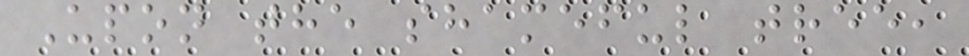Upon the shameful tree,
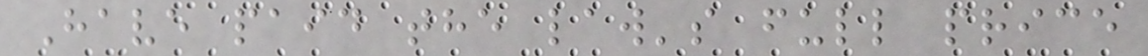Have paid the law's full price
